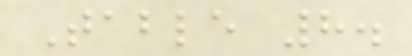Table 8.
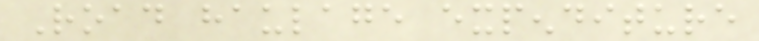Road haulage expenditure
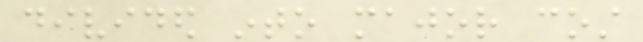divided into major cost
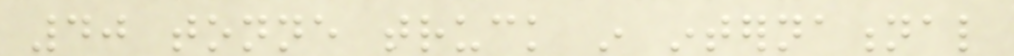40 tonne truck in international
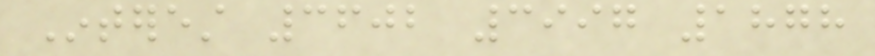Interest 3602 3997 1878
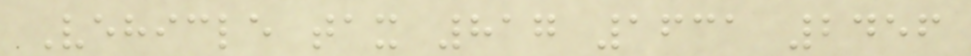Vehicle tax 817 1631 2456
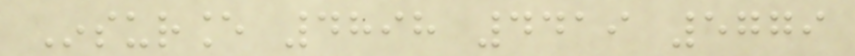Insurance 4898 4419 5779
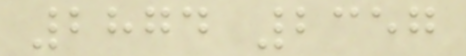2874 2357
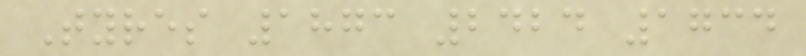Tyres 1873 2424 1734
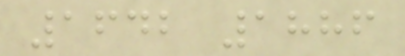1642 1886
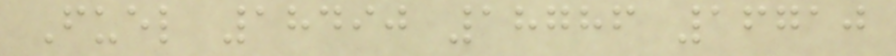Fuel 18490 18786 16710
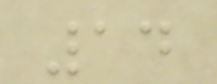14
